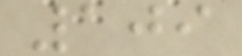109
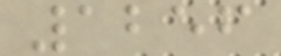1256
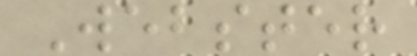Webster
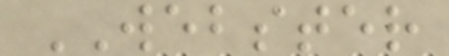WEBSTER
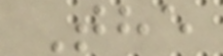The
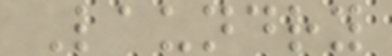Laundry
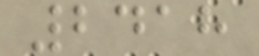2418
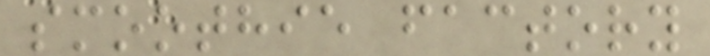smoothie factory
